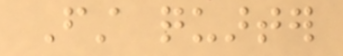First quarter
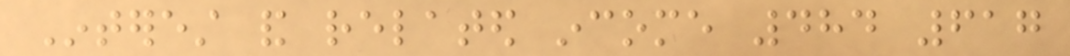Interest and related income 484 617
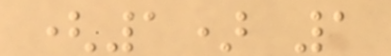(1) 1
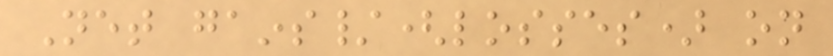Net gains/(losses) on
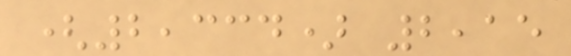(2,334) 2,15
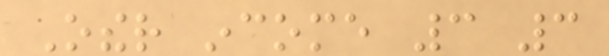Other income 3 3
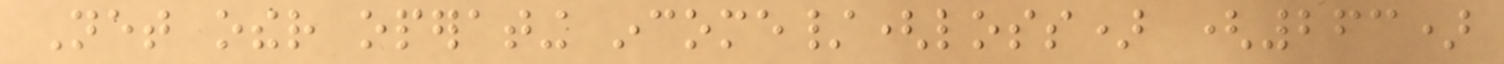Net other operating income/(loss) (263)
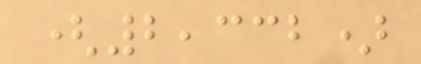(2,332)
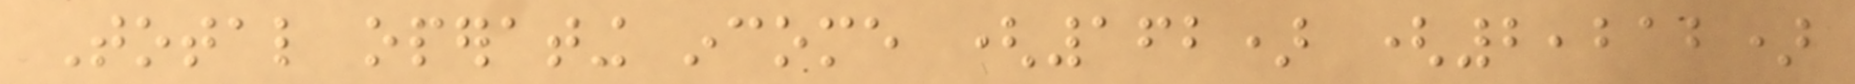Total operating income (162) (2,212)
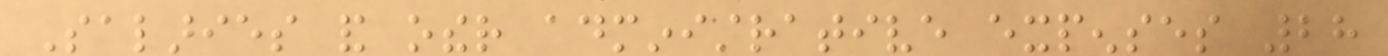Salaries and other administrative expenses 28
